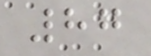87
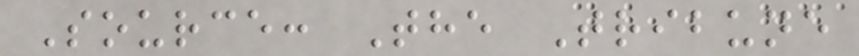Source: The Tribune
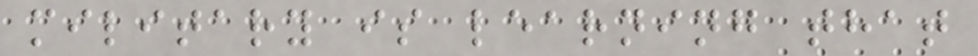military is learning that
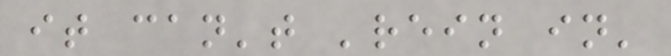it can't 'rein in'
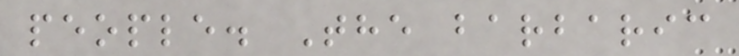people. The barbaric
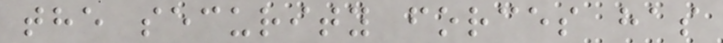the security forces has
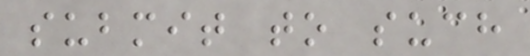submit to such
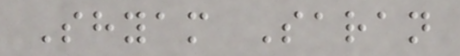Shyam Saran
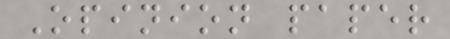Opinion paper
